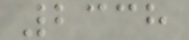2338
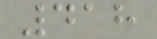418
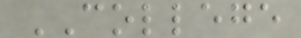COLLEGE
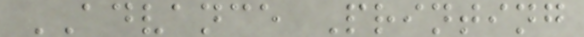ADVANCE Printing
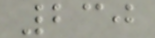230
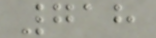718
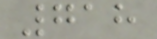718
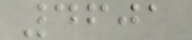4601
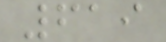619
